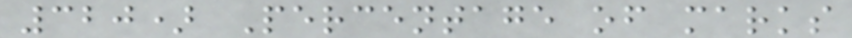320) Percentage of marks
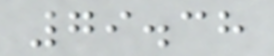79.38
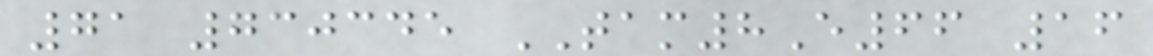71 730345 TAM8E66 16
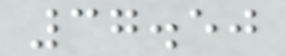37.50
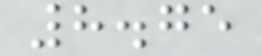8.75
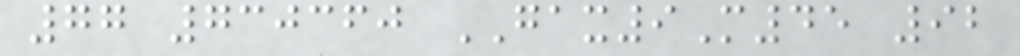77 730360 GAX9M45 92
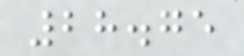28.75
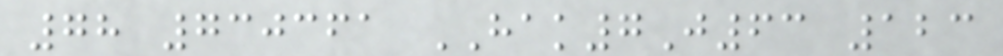78 730361 HAK7J63 123
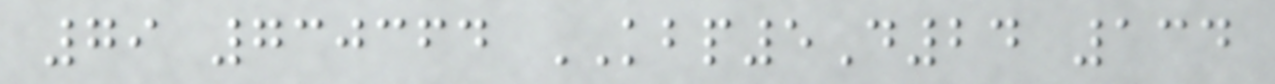79 730364 KBP5D24 134
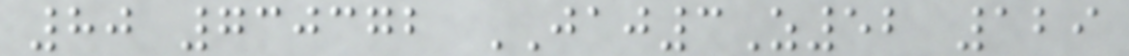80 730372 JAJ3Z52 129
